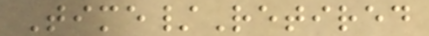Time/Retired
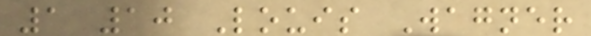1 10 Louis Wagner
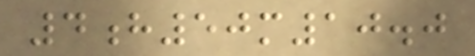4h50m10.0
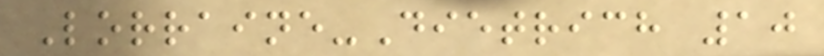Lorraine-Dietrich 10
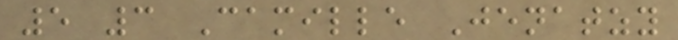5 3 Camille Jenatzy
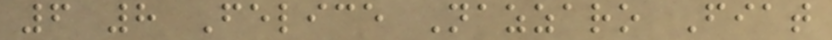6 8 Felice Nazzaro Fiat
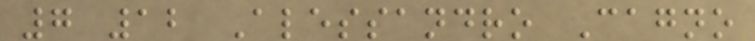7 12 Alessandro Cagno
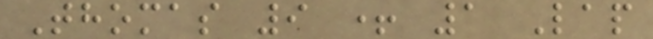Thomas 9 + 1 Lap
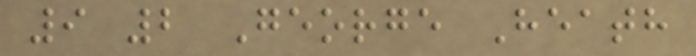9 2 George Heath
